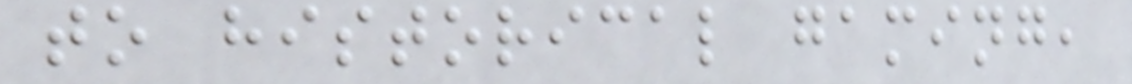to historical gaming,
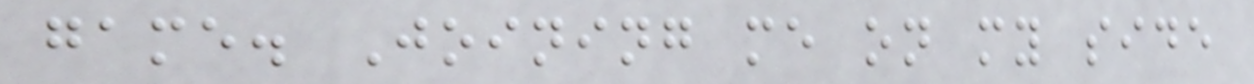game. Joining me on my side
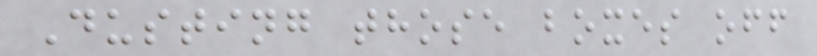Dusting those boxes off
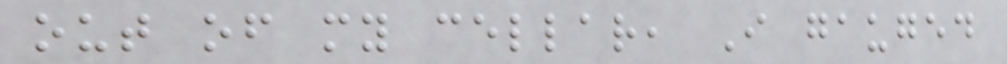out of my cellar, I gauged
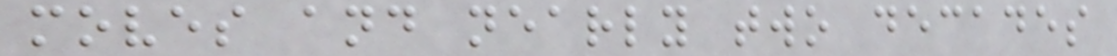moves and nearly two decades
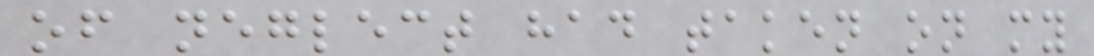of neglect had taken on my
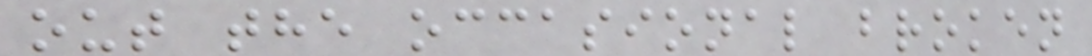out the occasional broken
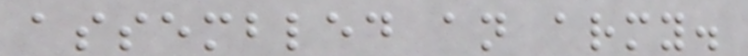assembled an army.
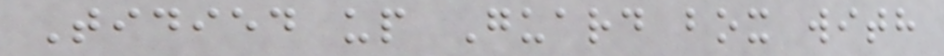Tidied up Guard box with
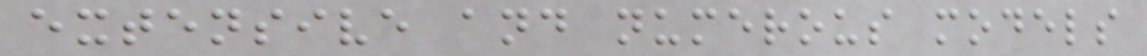extensive and numerous models
